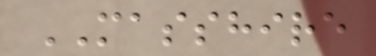MASSHIRE
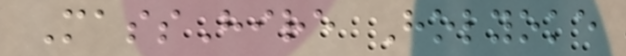MassHire Holyoke
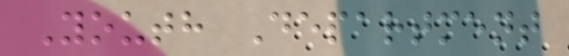Youth Department
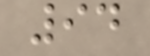94
